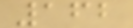162
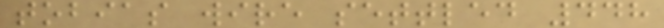tobias wire settled 448
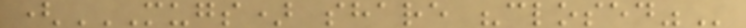(MUGS) SHARE "CLOSED"
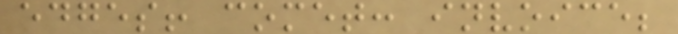edges! comet: invoice;
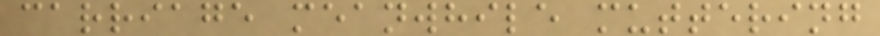carriage meanwhile muttering
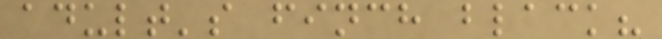adult's finch black?
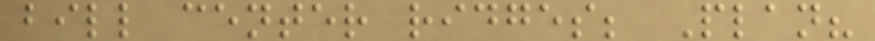bill center ridges; Plan?
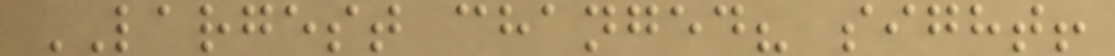LARGEST changed? sight!
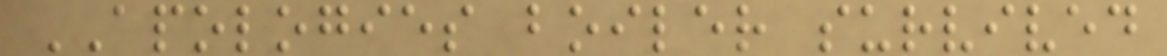APOLOGIES boiler survived
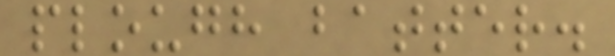plough batter.
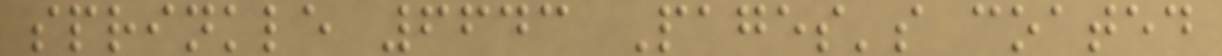sprinkle 6643 Pages's coated
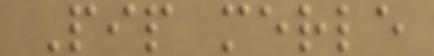Pip merle
